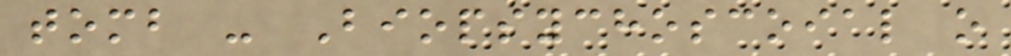tomb - Biopsychoscoial o
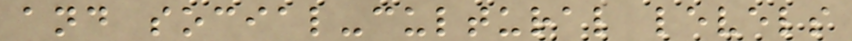and social-cultural levels
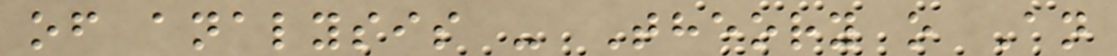of analysis - Theory o An
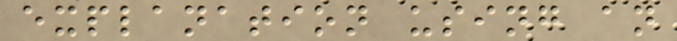explanation using an
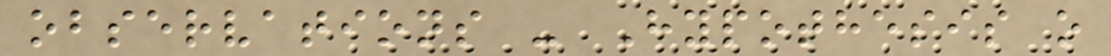observations - Hypothesis o
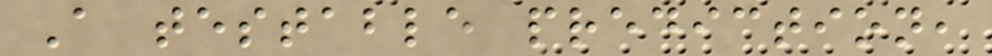A testable prediction,
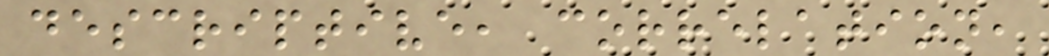descriptive, correlation,
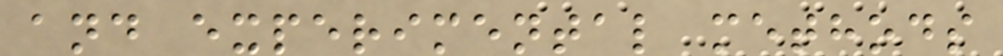and experimental methods
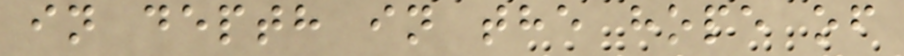in depth in the hope of
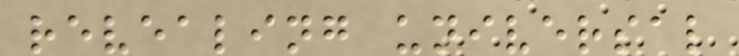revealing universal
